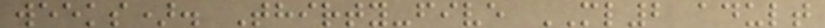weeks). Thirty-five ML2 adult
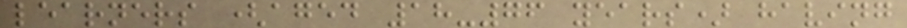learners (aged 18-76 years) having
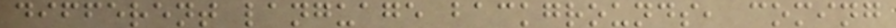different language backgrounds, coming
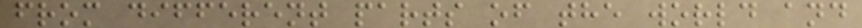from different parts of the world and
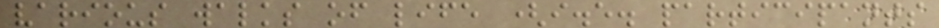various walks of life (i.e. participants
